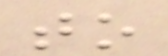to
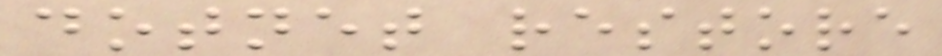dotnet restore
